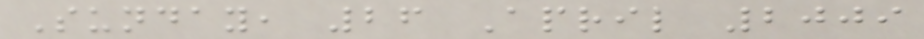Sunday, 26 April 2009
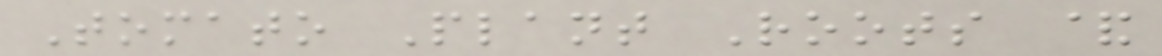Tomato Plant Roots &
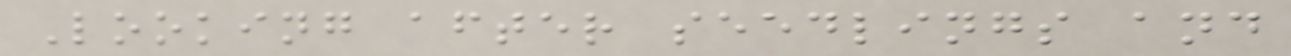Looking after seedlings and
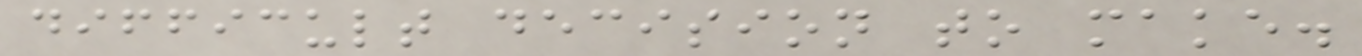difficult decision to make.
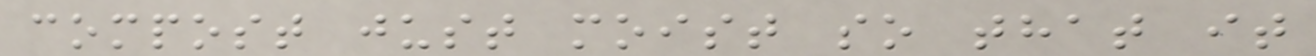compost just moist so that it
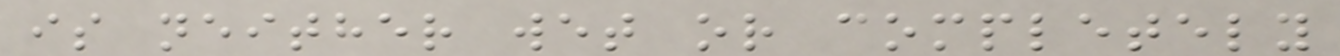is neither wet or completely
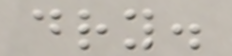dry.
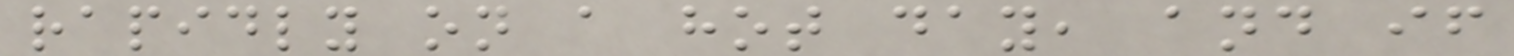rapidly on a hot day, and if
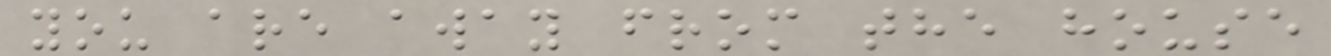you are away from the house
